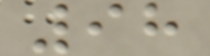98
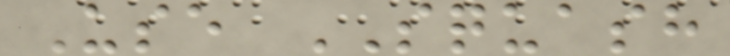Use SQUASH
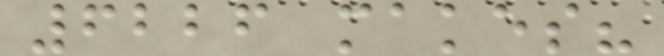6226 makes?
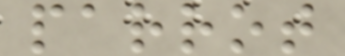parrot
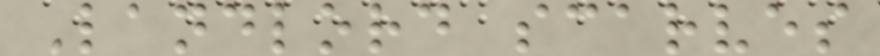Landlord scarves
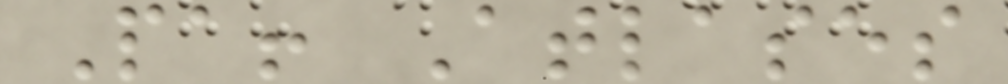Pa! Atlases
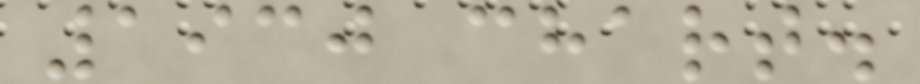1930 chart.
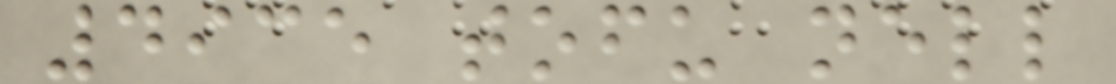4935 tofu nell
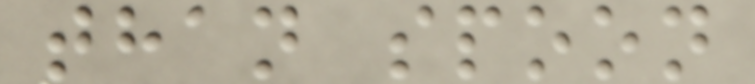than spoon
